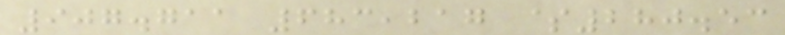907.711 683,217 $280.53
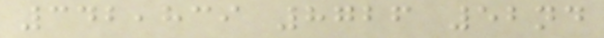342,839 8726 52nd
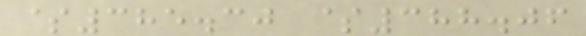$385.30 $388.06
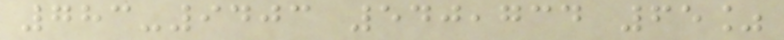783-9403 540,734 65%
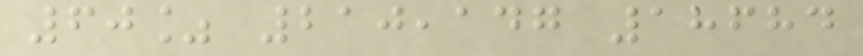60% 210,147 18684
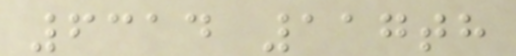6314 117th
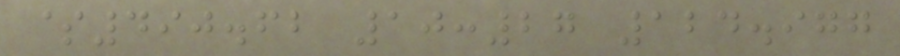$490.62 10:27 124.977
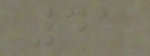41
